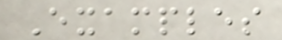Examples
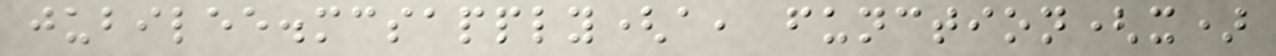jubilee.mcsapply(a, function(x)
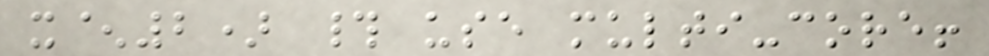x^2) # use multi-core!
